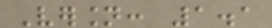Version: 1.1
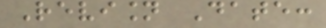Revision Date:
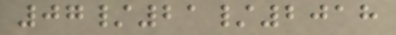07/21/2018
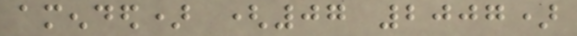amended) (07 2007)
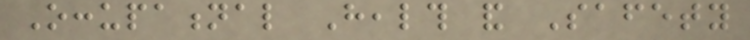Occupational Health and Safety
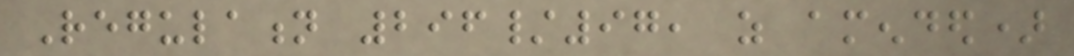Regulation 296/97, as amended)
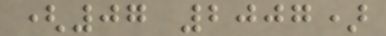(07 2007)
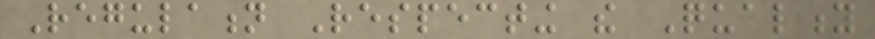Regulation Respecting the Quality
